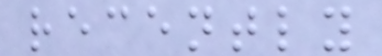recently
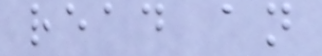read an
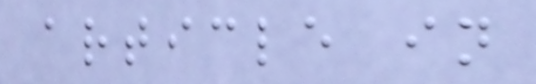article in
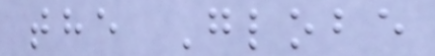the Globe
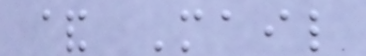& Mail
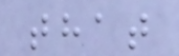that
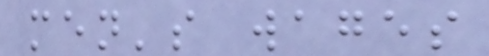men's wages
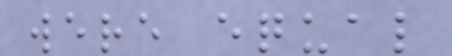were equal
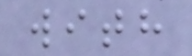with
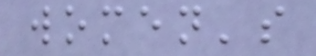women's
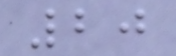20
